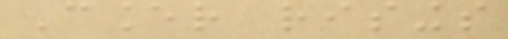Cancer risings
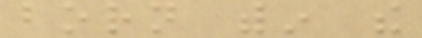born within the
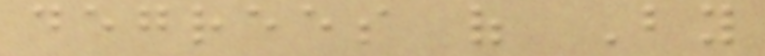degrees of By
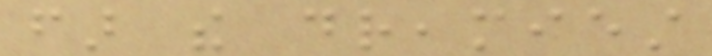far the dreamiest
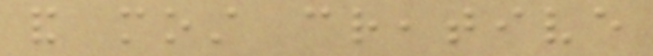and most creative
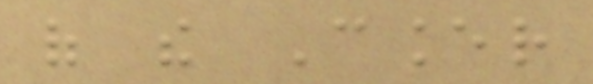of the Cancer
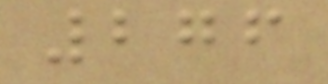276
